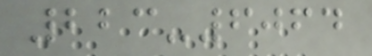223-6064
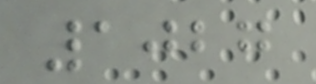1027
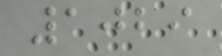1029
